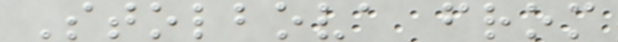Stolbova from
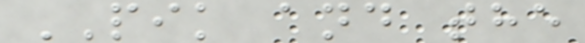PIK and the
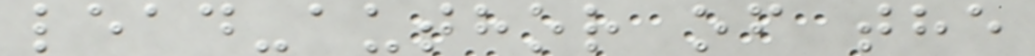lead-author of the
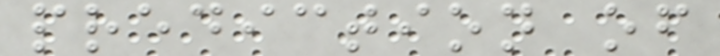prediction of
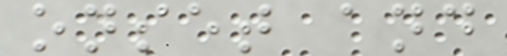onset and
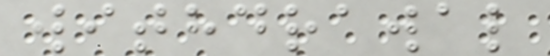withdrawal
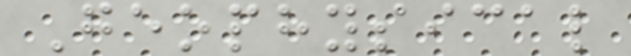Geophysical
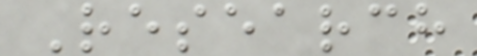Research
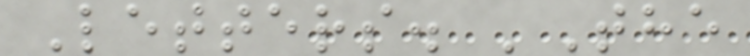Letters. 'The
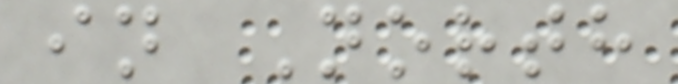in North
